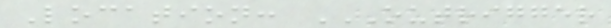Location: OUTRIGGER
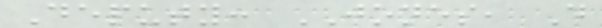Deputy: JONES, D
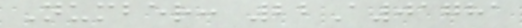Number: 22A01781
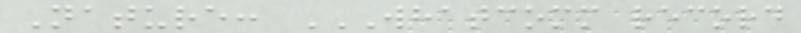Nature: WHATCOMM RECORD
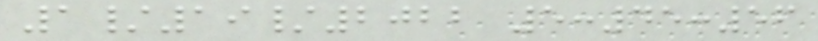1/19/2022 5:45:56
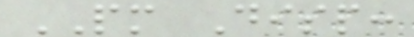PM Disp:
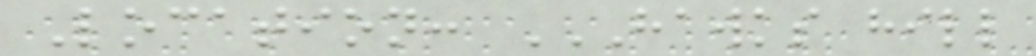Location: HAWKS HILL
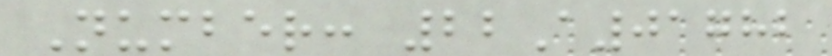Number: 22A01782
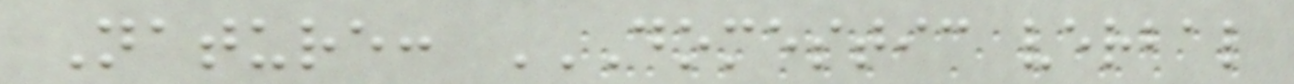Nature: DOMESTIC VERBAL
